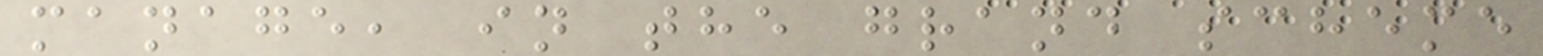manage, in the grand scheme
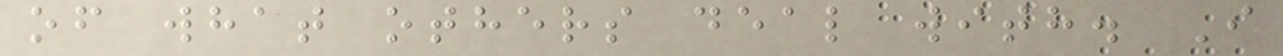of what others deal with. I
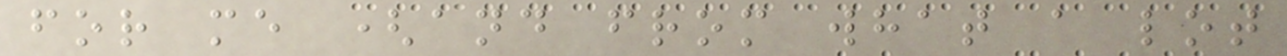for me (and from what a lot
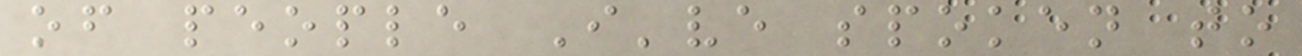of people I've spoken to
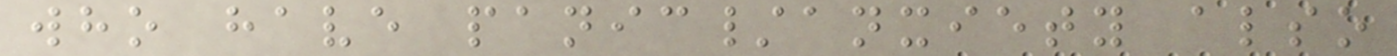who have panic/anxiety also
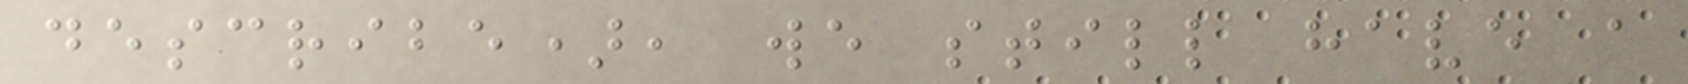describe), we still have a
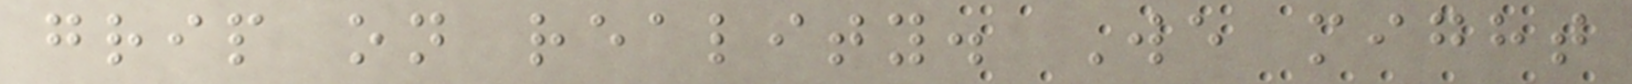grip on reality. We might
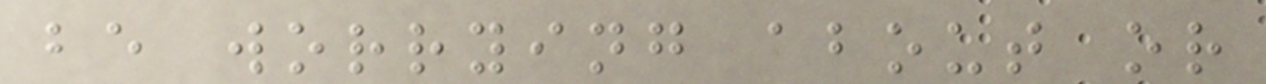be worrying about or
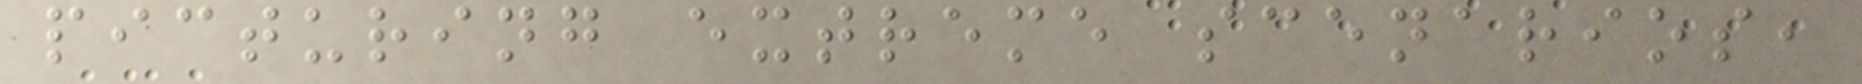picturing extreme scenarios,
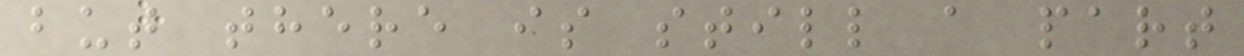but there is still a part
